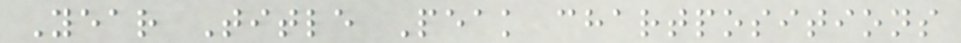Year Title Peak chartpositions
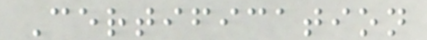Certification
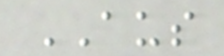AUS
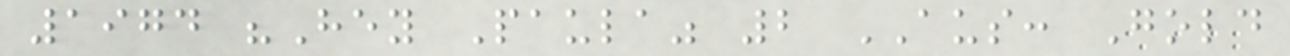1974 "Hey Paula" 2 AUS: Gold
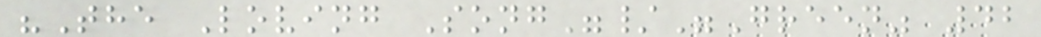"The Loving Song"/"Green" 42
